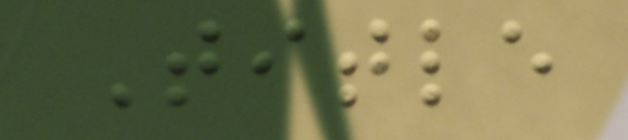Title
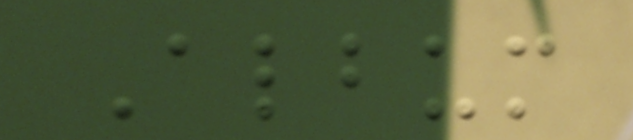Album
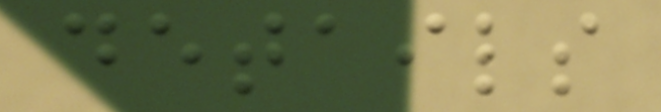details
